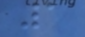1
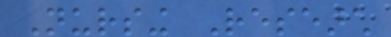Nursing Research
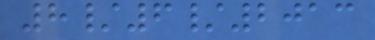8/6/2013
